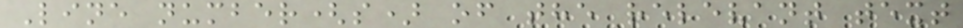Line number(s) of the relevant text
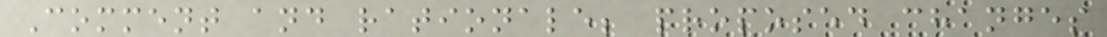Comment and rationale; proposed changes
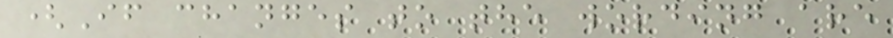(If changes to the wording are
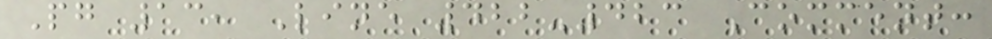Pg 13, Line 422-423 Comment:
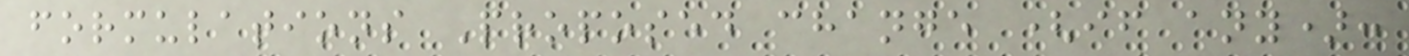formulations Proposed change (if any):
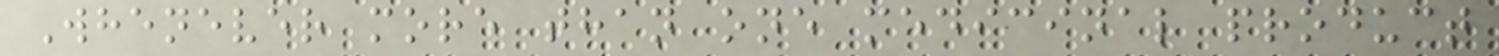Whenever more than one medicinal product
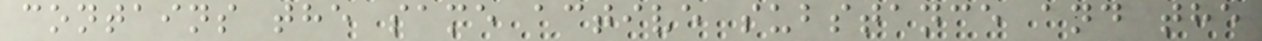contains the same active substance and the
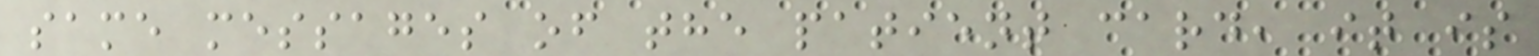same messages of the patient card, it is
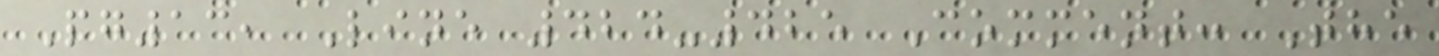Pg13, Line 424-425 Comment: The
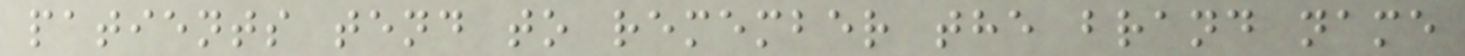patients tend to remember the brand name
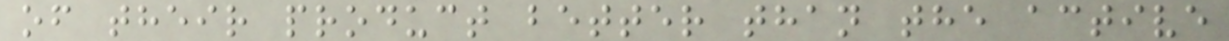of their product better than the active
